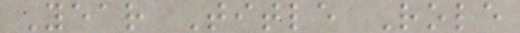Year Title Role
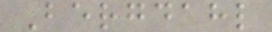Bergdahl
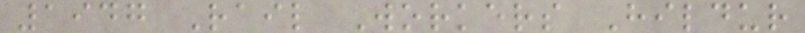1947 Rail Workers Hildur
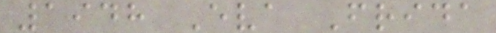1948 Eva Frida
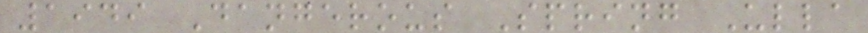1949 Dangerous Spring Ulla
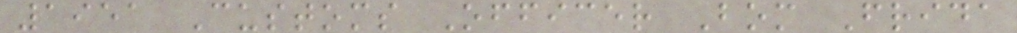1951 Customs Officer Bom Frida
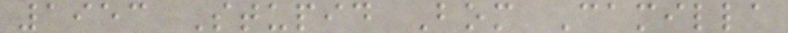1953 Stupid Bom Camilla
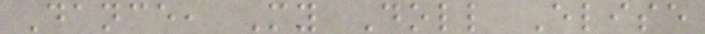Dance, My Doll Elise
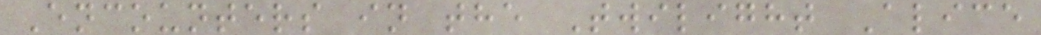Encounters in the Twilight Alice
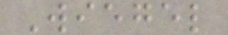Wiegel
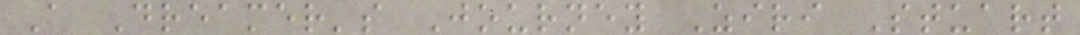A Dreamer's Journey Ziri Stuart
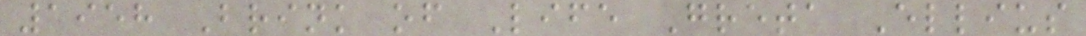1958 Brink of Life Greta Ellius
